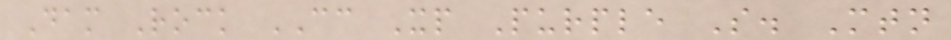Dam Rock CC Xp Purple S. Mtn
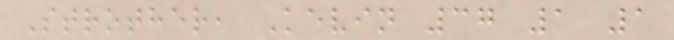Strother, Kevin 37 1 1
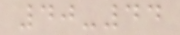40-44
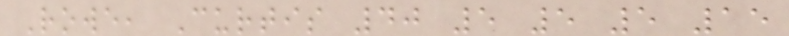Rowe, Curtis 40 5 5 5 15
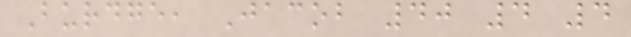Burdge, Jacob 40 4 4
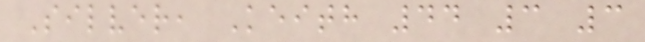Silver, Keith 44 3 3
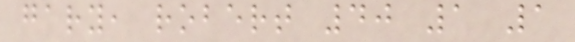gary, robert 40 1 1
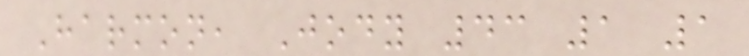Harmon, Jody 43 1 1
